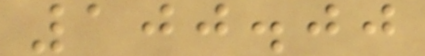100.00
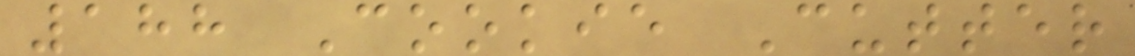188 Cookie Cutter
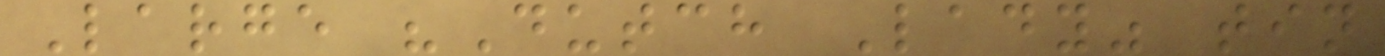Large "Dutch Lady" tin
